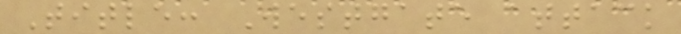Title: Westgate attack
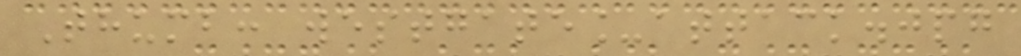Thumb: westgate_attack.jpg
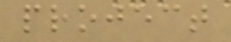project
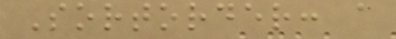Sortorder: a
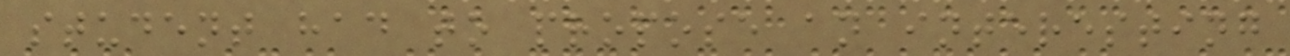student had to propose an interesting
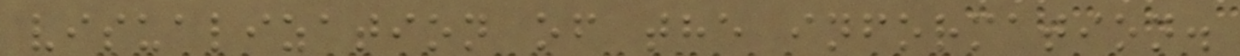visualization of the information.
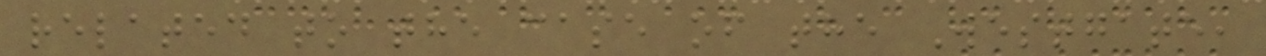related to the case of the Westgate,
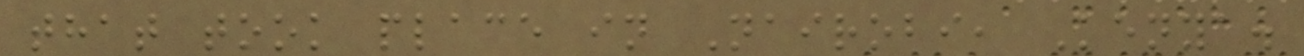that took place in Nairobi, Kenya.
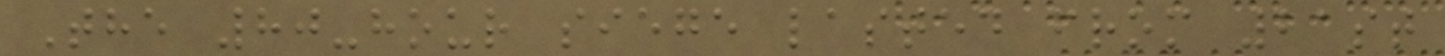The 80-hour siege lasted from 21st
